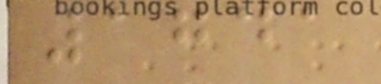1741
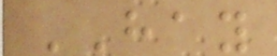HAY
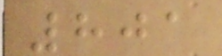801
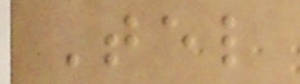Tel
